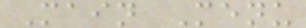Main Menu
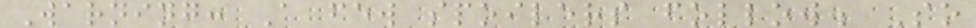Warning: A few spoilers follow. So
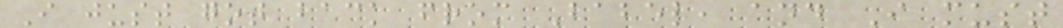I just got back from Babel, and I must
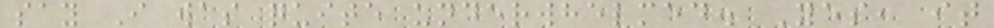say I was quite underwhelmed. Yes, it
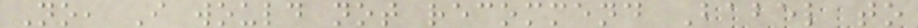No, I would not recommend Babel to
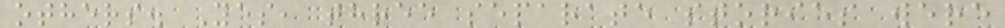others. Yes, three separate stories were
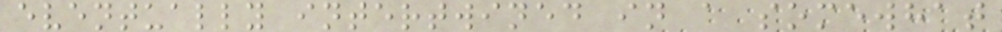eventually intertwined in a somewhat
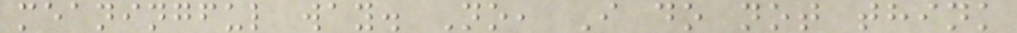meaningful way. No, I do not think
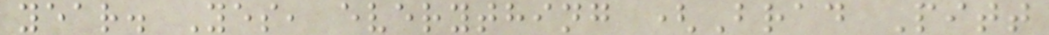year. Yes, everything (Brad Pitt
